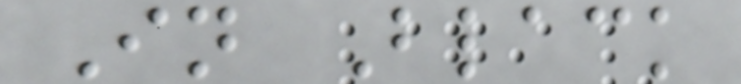In Black
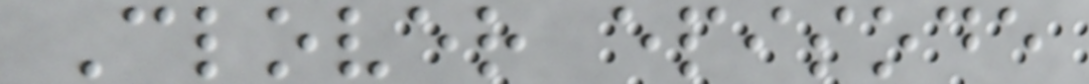Clover episode
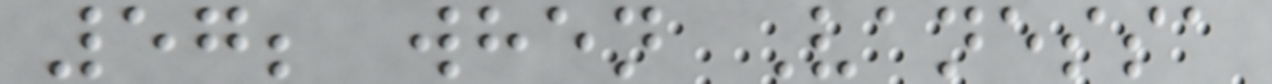57; when Vanessa
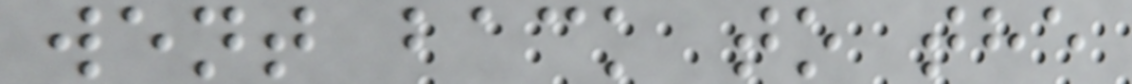went back to the
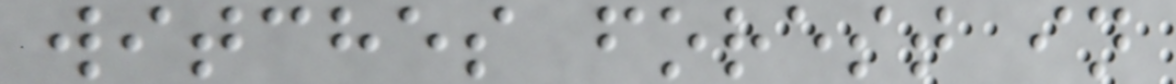witches forest in
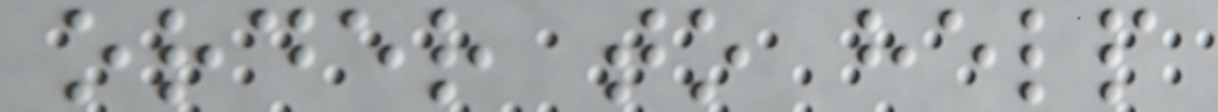order to help
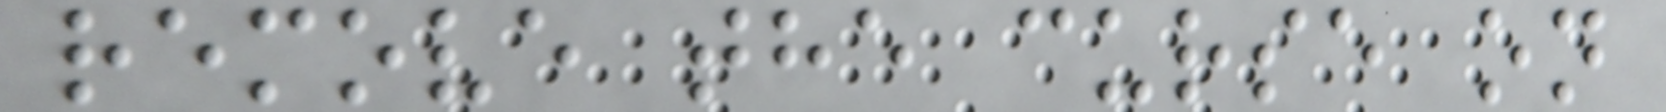remove the curse on
